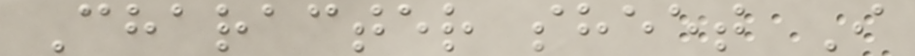Character sheet I
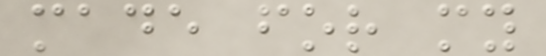made for my
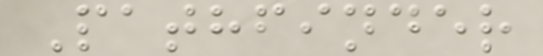Pathfinder
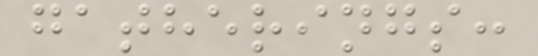gatherings:
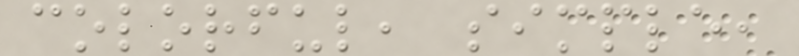colorful, simple,
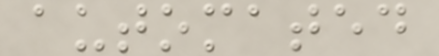automated
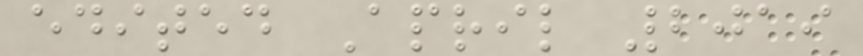edited April 2019
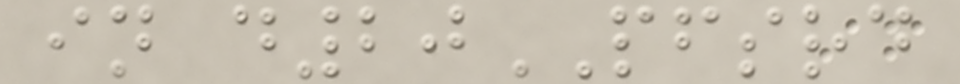in d20PFSRD
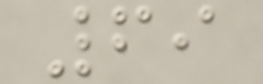69
